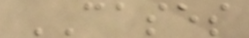CASES
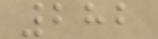282
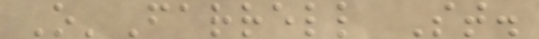O'Farrell St.
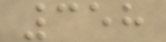358
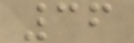36
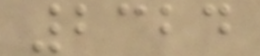2324
